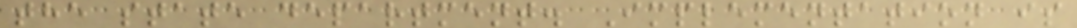the state department. Implementation is
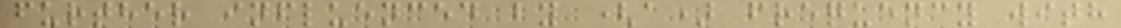further influenced by (a) frequency with
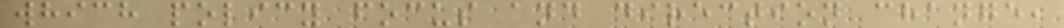which policy focus and direction change,
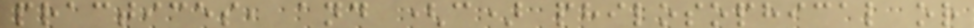practices, and (c) philosophical or
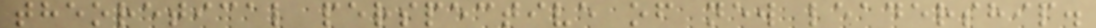theoretical perspective of new leadership.
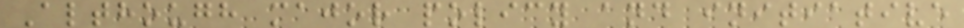Although major policy and initiative
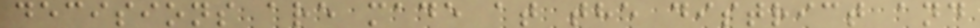decisions are made at the district and
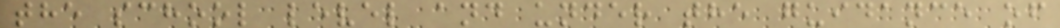the school level and under the guidance of
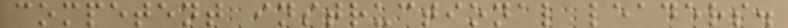competent instructional leaders.
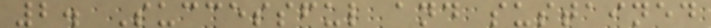2. Successful and sustained
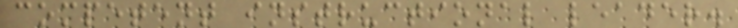competent instructional leader.
